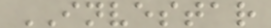INVESTAR
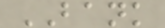BANK
